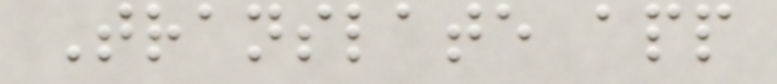Translate app
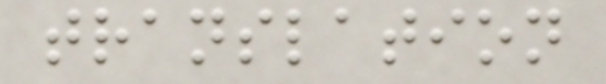translation
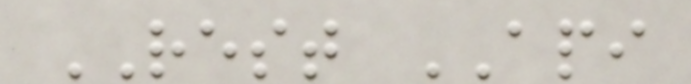REST API
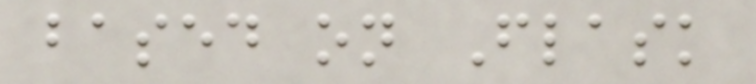based on Flask
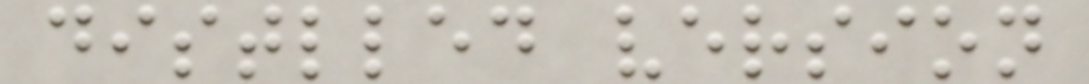distlled version
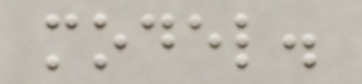model.
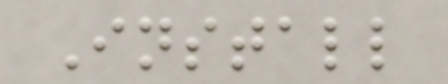Install
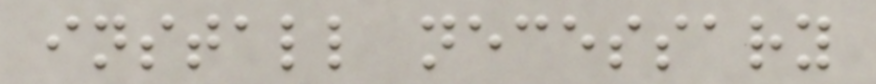install necessary
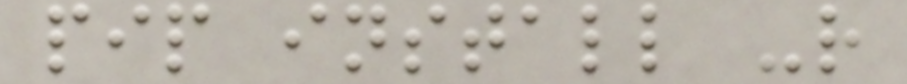pip install -r
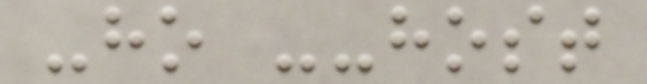-ho --host
